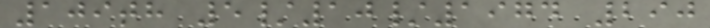109th 5/10/1974 290
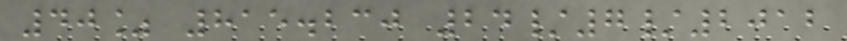40% 815.230 24/7/2012
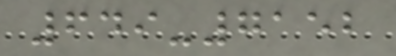649-7152
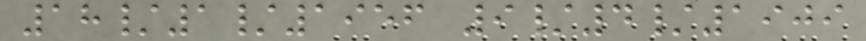18/1/1956 9/4/1909
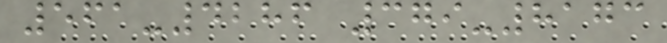561-4286 379-8173
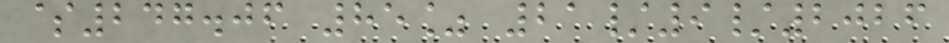$247.06 85% 21/9/2026
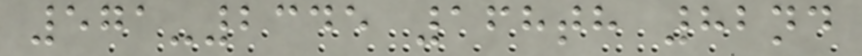571-2345 168th 82nd
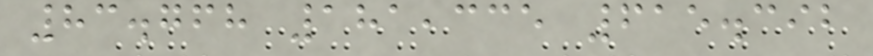83.768 181,335 615.392
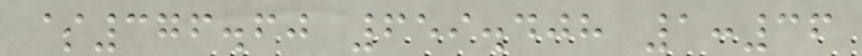$376.60 659.408 1:36
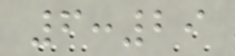6:29
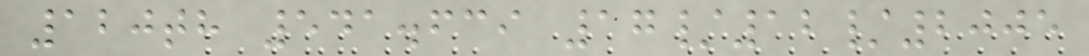120th 541.639 17/12/2005
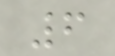6
